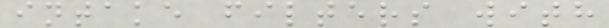intake filters with
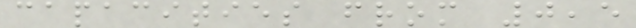capacities from 0,5
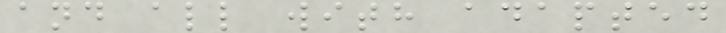and all with adapted
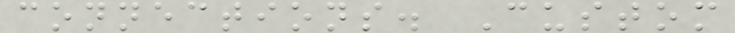connections. Custom
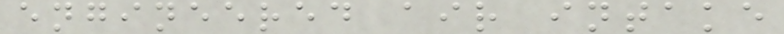engineered air intake
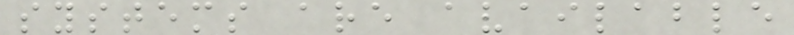systems are available
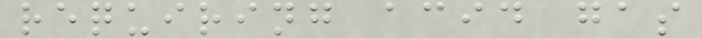requiring acid gas
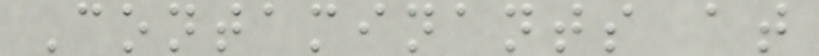Contaminants at
